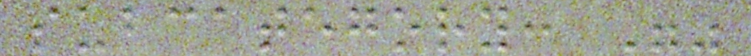subcategory: ""
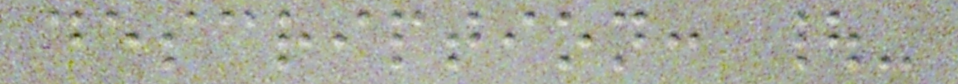description: |-
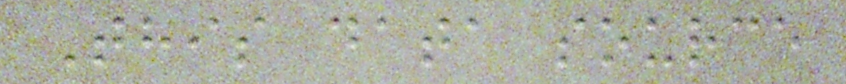This data source
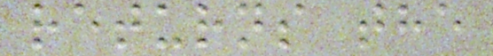returns the
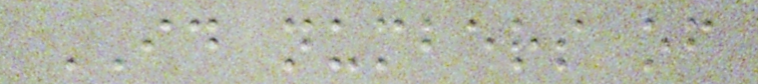ID numbers of
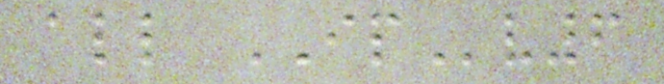all IPv6
